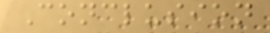Conclusion
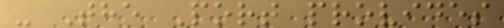- The Port provides
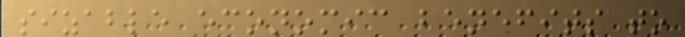sizable economic benefits to
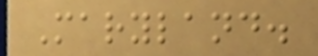Maryland.
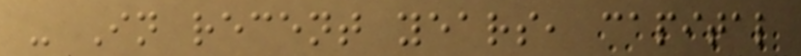- In recent years, capital
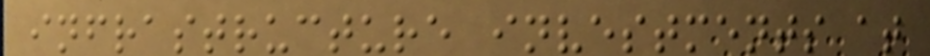infrastructure investments at
